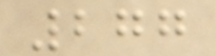277
